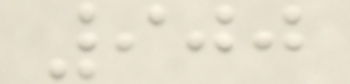900
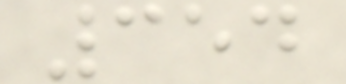354
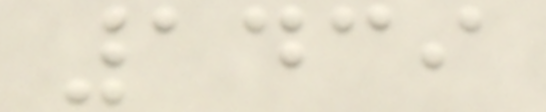1439
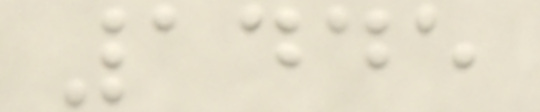1445
